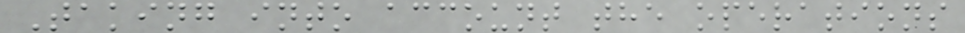Taking into account the operations
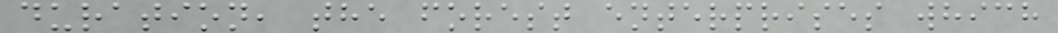duration, the forest enterprises which
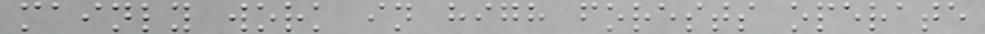mainly work in high forests operate
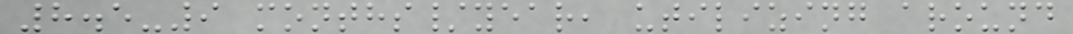8.5-9 months/year, utilizing around
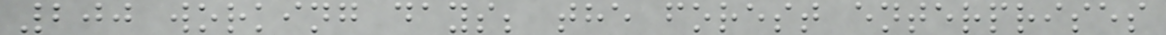200 working days; the forest enterprises
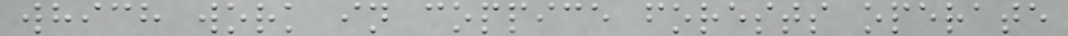which work in coppice forests operate
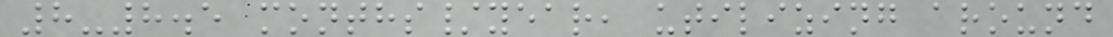8-8.5 months/year, utilizing around
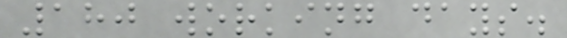180 working days.
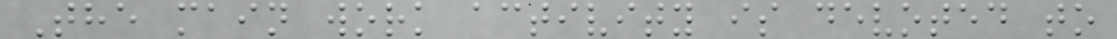The main work activity is devoted to
